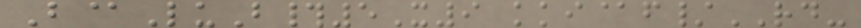B@LuB#5X9 kki@f/RD-
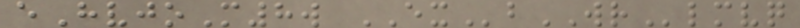eHvjoM8w EXbWRlmvq
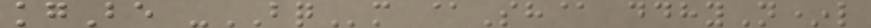kgBe -BQm @Sh@ ddhyN*l
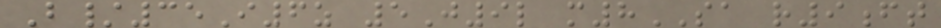B/35I6z 5J9l m8SA r9ft
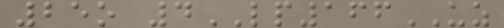25o 4LP166UZ
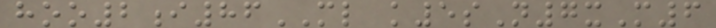hoo2i86ML k5sN7xM6
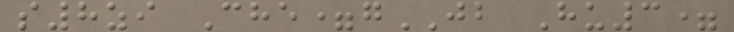s8zi Che=gJB Hu3=
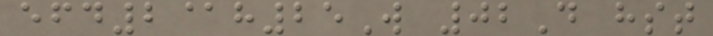efd2@h25W 02D hst
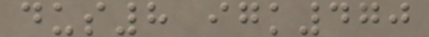dus8 igk470
